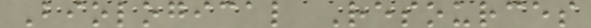Biological Resources
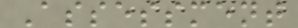Assessment
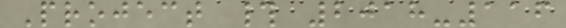Project # 2018-116
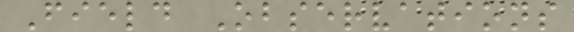Field Observations
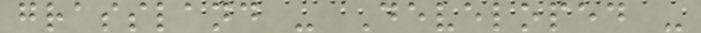grassland - Developed -
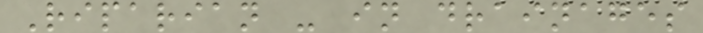Riparian - in drainages
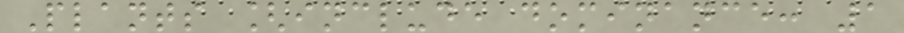Plants [include dominance: 1
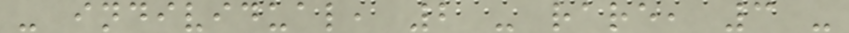- individual, 2 - rare, 3 -
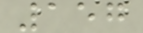157
